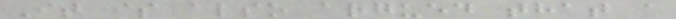It is also argued that a
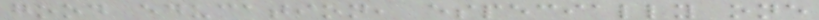good education, especially one
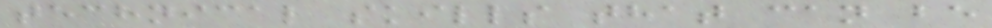technical skills that can be
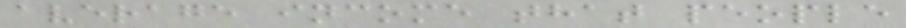average income that people
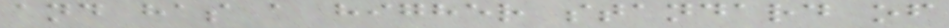and has a higher standard of
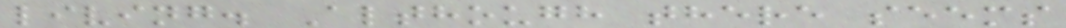living. Although there seems
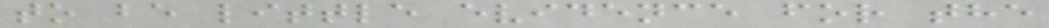to be little evidence for the
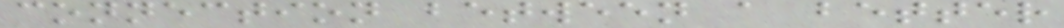connection between a better
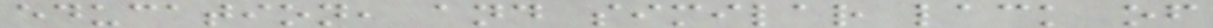education, and similar lack of
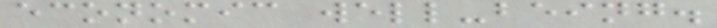economic well-being.
